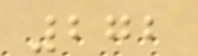272
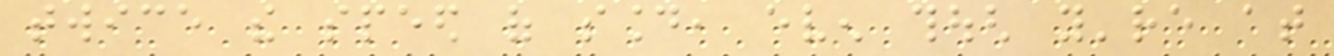twice the speed of sound, even though you're at
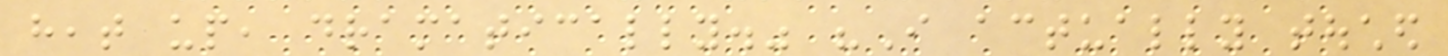heat up, dramatically." "I actually touched
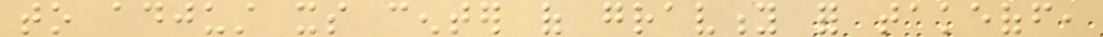to adjust its center of gravity for takeoff,
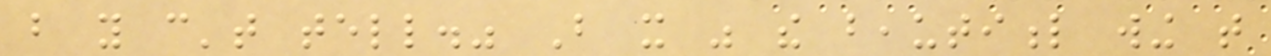but you can't tell." But it was the beautiful wing that
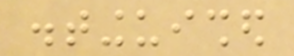distinguished
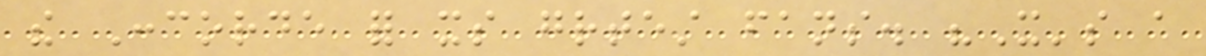the Concorde for its greatest fans. "It's a
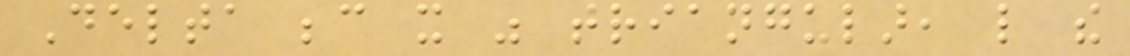Delta because it was triangular, like the
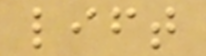lift
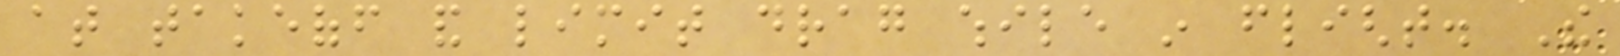at takeoff and limit drag while in flight. The
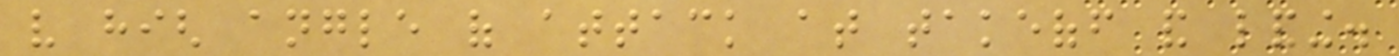very high angle of attack at takeoff and landing.
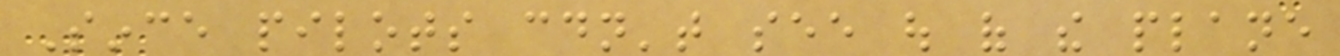Since pilots couldn't see out of the plane
